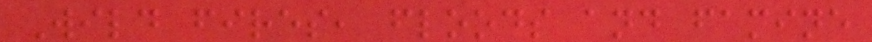Wild fires, floods and famine
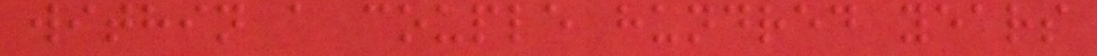within a couple hundred years
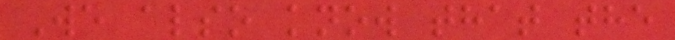We also know that the
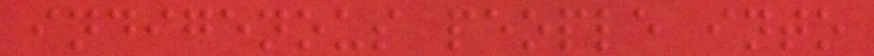indigenous people into
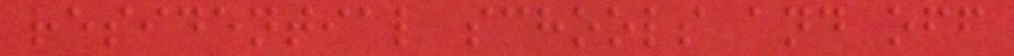residential schools and off
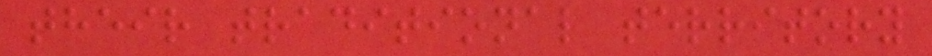their traditional territory
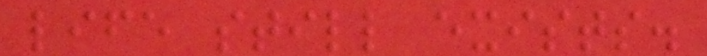life still exists.
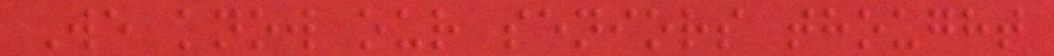We know our seniors thought
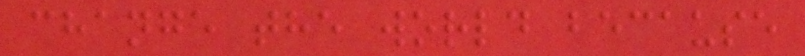change the world because
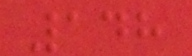148
